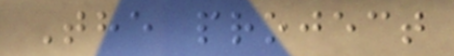The project
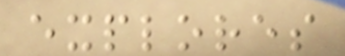explores
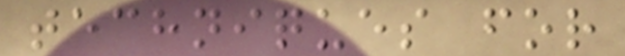techniques for
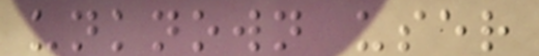unknown user
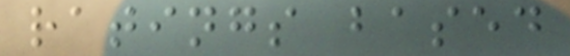ratings based
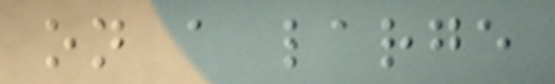on a large
